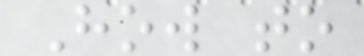How to
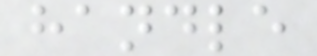handle
